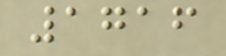1716
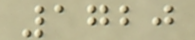1720
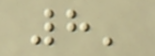8'
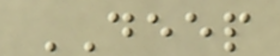DEEP
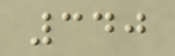340
